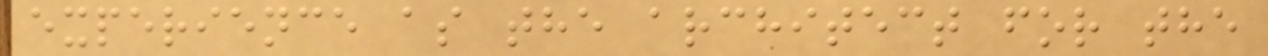experience as the architect for the
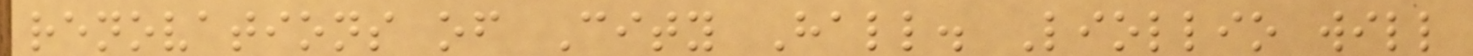renovations of City Hall. Liollio will
